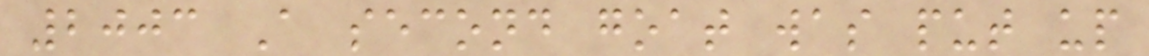2003 A second goat was put up
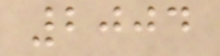2004
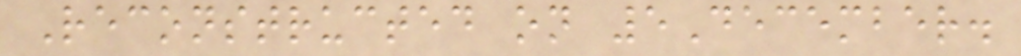Reconstructed on 5December.
